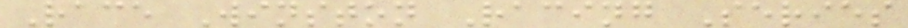Race Winston Racing Series
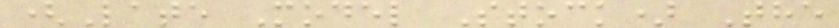(Late Model Stock) The
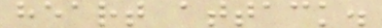heart attack.
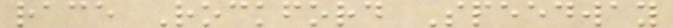race Rockford Speedway
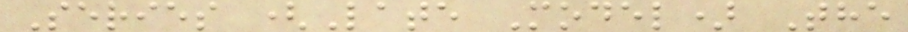Series (Late Model) The
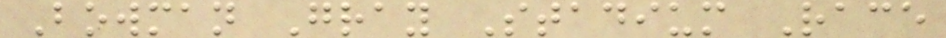Bowman Gray Stadium Race
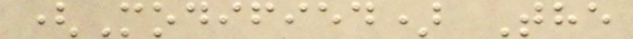(Modified) The
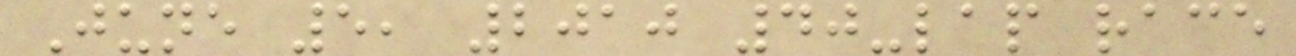June 5, 2010 40-lap race
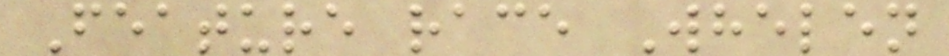Feature race Whelen
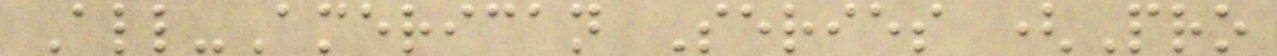All-American Series (Pro
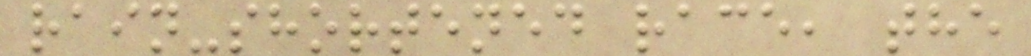rain-shortened race, the
